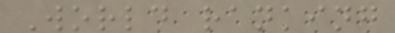World ranking
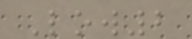Low2
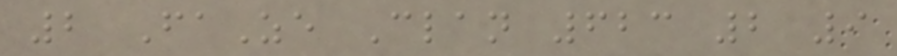2 FaZe Clan 623 2 9
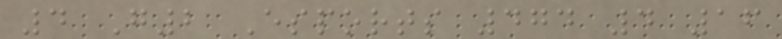4 G2 Esports 474 4 16
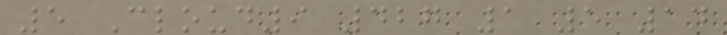5 Cloud9 427 1 5 14
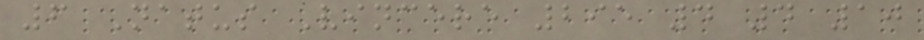6 Natus Vincere 295 4 4 10
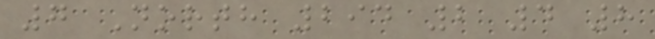7 North 294 2 4 8
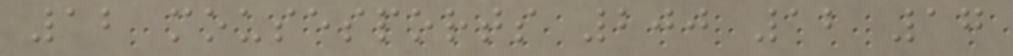12 mousesports 200 12 17
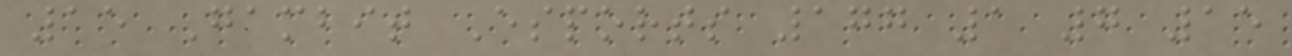15 Gambit Esports 177 1 7 15
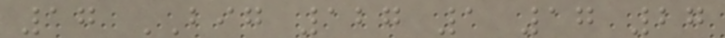17 BIG 127 1 17 27
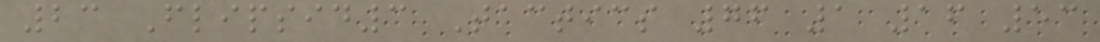23 Flipsid3 Tactics 76 1 16 53
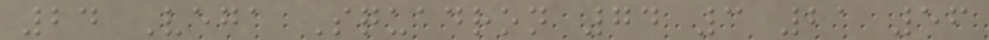24 Vega Squadron 74 3 21 56
